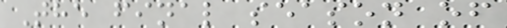The final season of
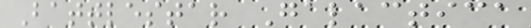Battlestar Galactica
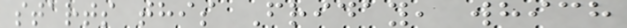starts this Friday, which
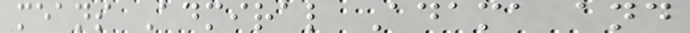means Admiral Adama and
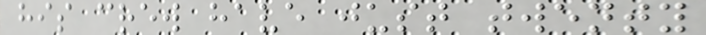his crew have just twenty
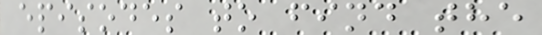episodes to find the
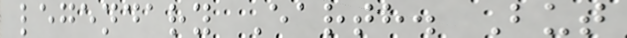legendary Earth. But
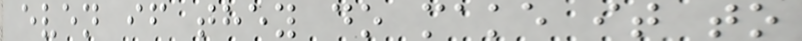even if they do make it to
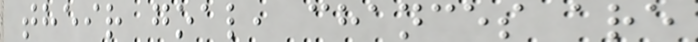their goal, chances are
